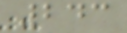243
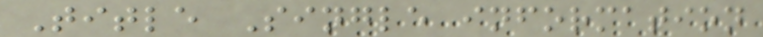Title Single information
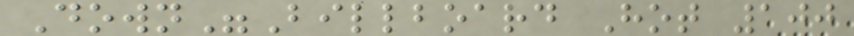Down"Billboard Hot 100
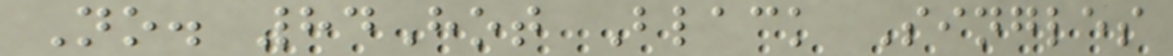No. 84Hot Black Singles
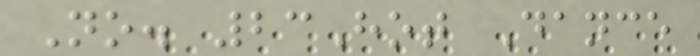No. 23Hot Dance
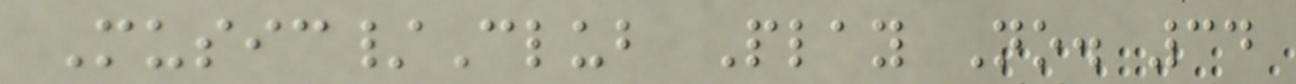Music/Club Play No. 34
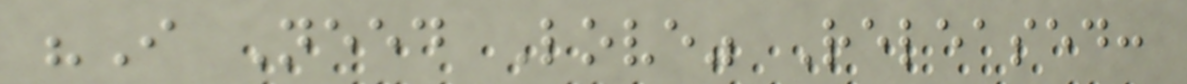"I Need Love" Released:
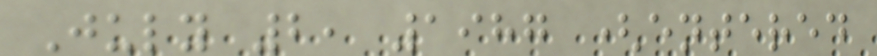July 2, 1987 (entered
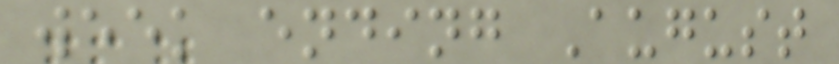week ending August
